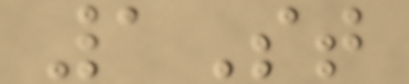1St
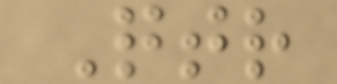Qtr
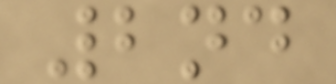2nd
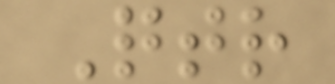Qtr
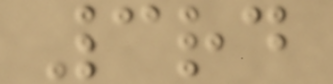3rd
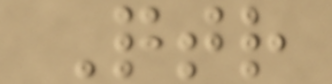Qtr
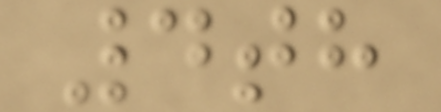4th
